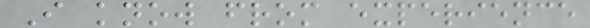I know from experience
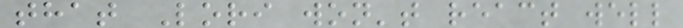that Lori won't react well
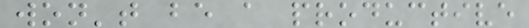won't be a productive
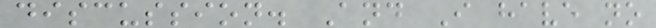discussion. And I have no
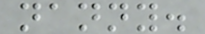nanny.
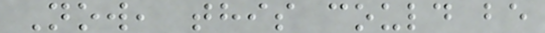Now, this could be
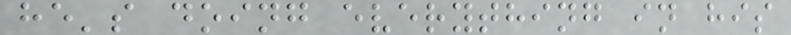he's doing everything in his
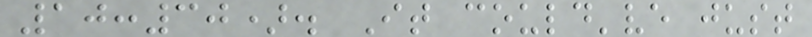10:30). It could've just
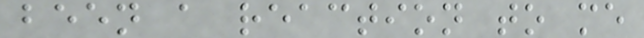been a reaction to me
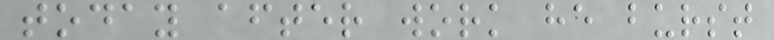today after work he burst
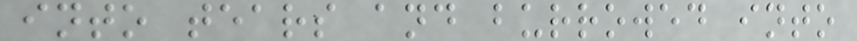into tears and burrowed into
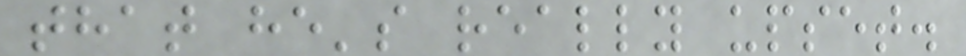that he's really upset.
